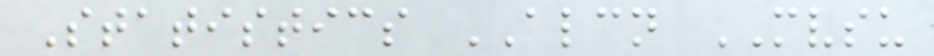Statistics ALCN MVSU
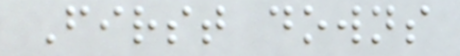First downs
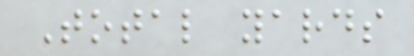Total yards
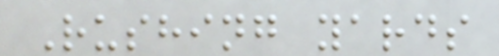Rushing yards
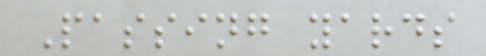Passing yards
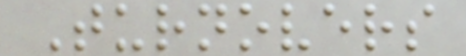Turnovers
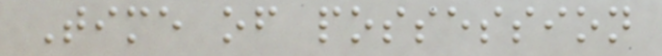Time of possession
